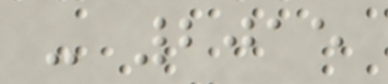- 2015
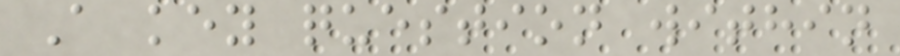A key question within
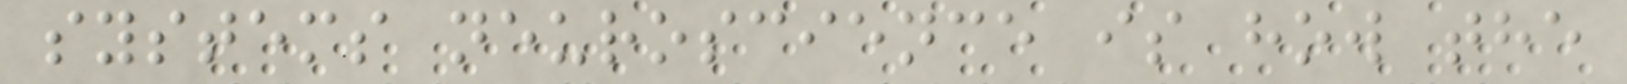systems neuroscience is how the
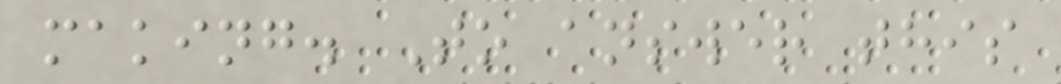making. To answer this
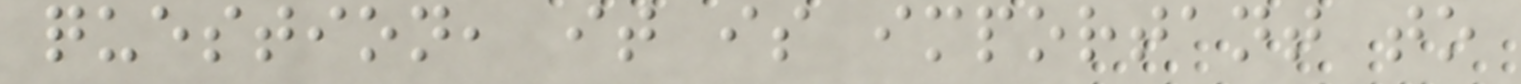question, it is important to
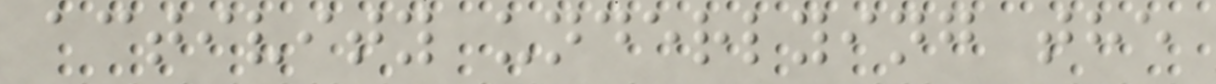activity underlying the
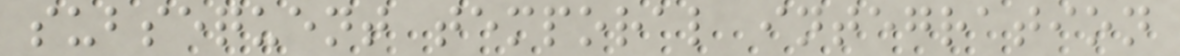subsequent temporal integration
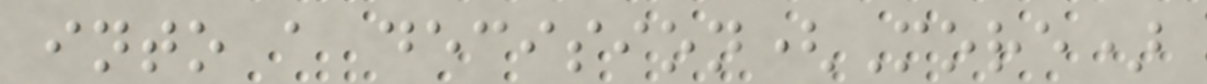into a decision(More)
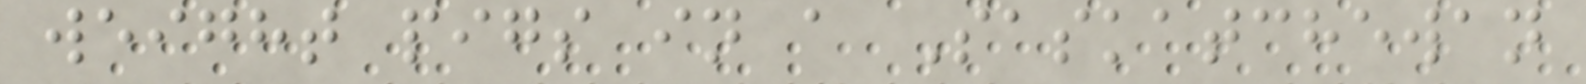weight pigs in a Saskatchewan
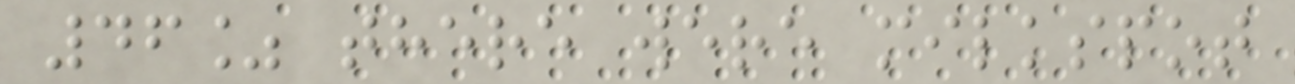46% there were milkspot
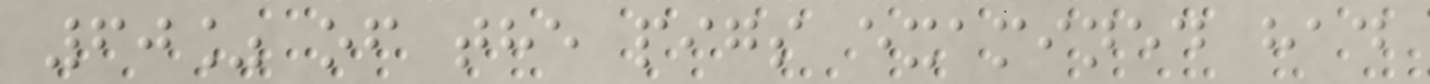60% of the pigs examined had
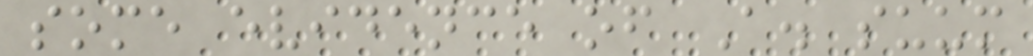some evidence of A. suum
